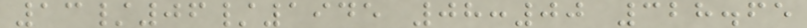13/06/1945 08:00 328.65
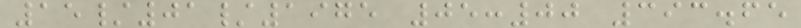15/01/1975 05:00 393.65
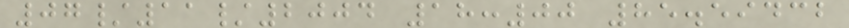07/11/2004 18:00 85.59432
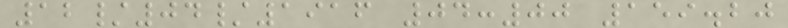12/04/1916 04:00 159.20
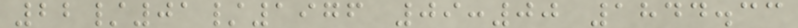22/01/1976 09:00 1844.33
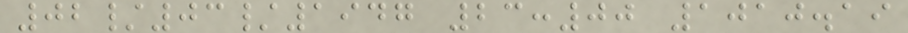02/03/1947 23:00 1010.19
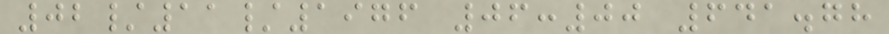02/11/1976 06:00 641.78
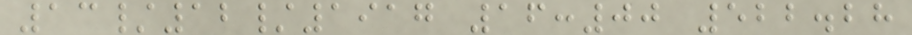13/12/1917 16:00 522.28
